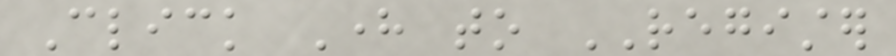Click Here to REGISTER
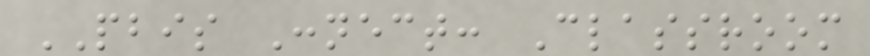PBIS Connect: Classroom
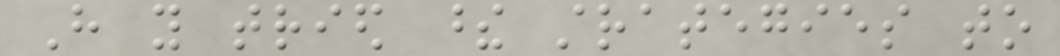Have you tried these strategies to
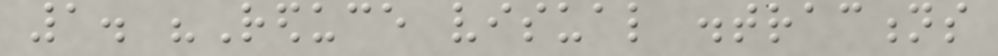1. "Reduce visual distractions
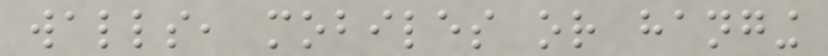walls, mobiles or hanging
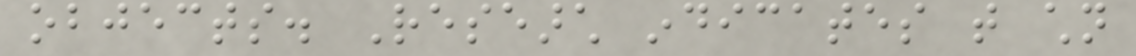objects. Research indicates that children
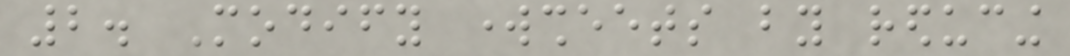2. Modify worksheets by reducing
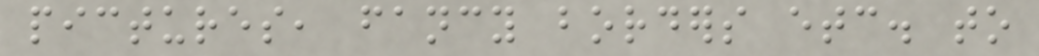pictures, fancy borders etc. to
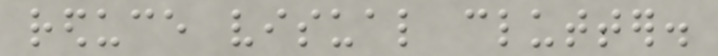reduce visual clutter.
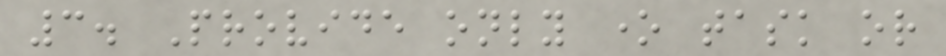3. Provide only one task or
